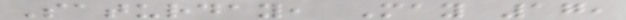Saturday, May 17,
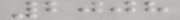2008
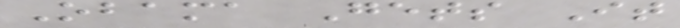Obama Gets It
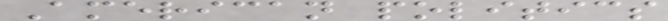American politics
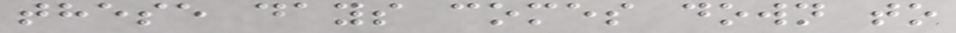these days comes down to
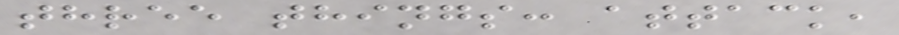three things: attack,
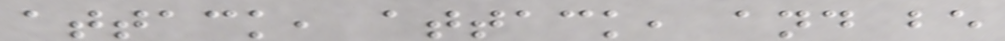attack, attack, and be
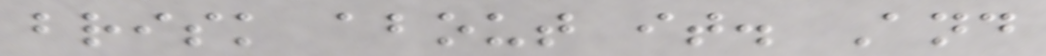brisk about it. And
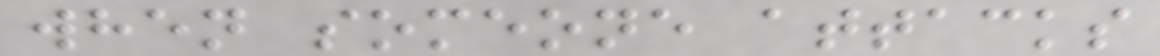when someone attacks
